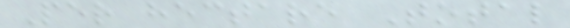Per hectare Total
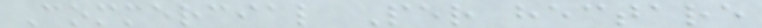Commercial Per hectare
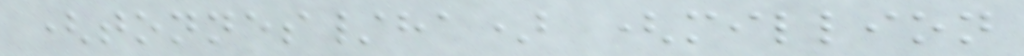(tonnes/ha) (million
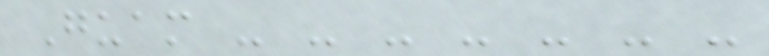Guam - - - - - - -
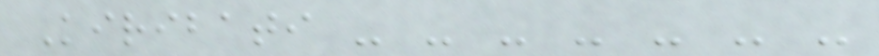Kiribati - - - - - - -
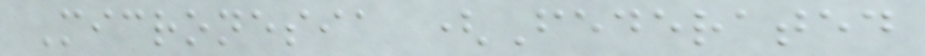Micronesia (Federated
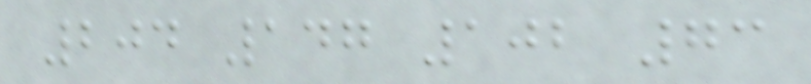204 147 102 73
